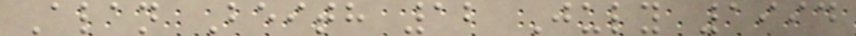Alan Beith 12 July 1994
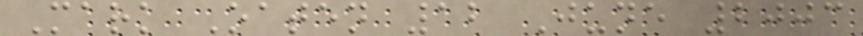Mark Oaten 12 June 2003
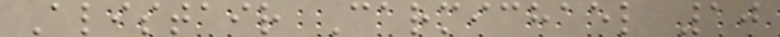Alistair Carmichael 10
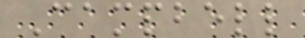Campbell
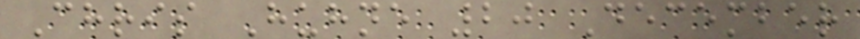Chris Huhne 20 December
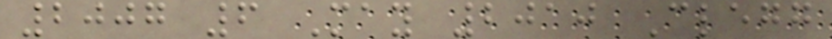2007 6 May 2010 Clegg
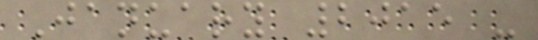January 2015 -
